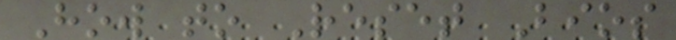How to Reset Bios
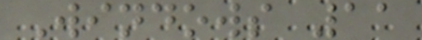Windows 11
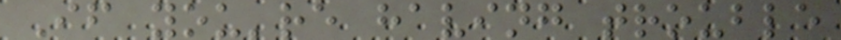If you're having trouble
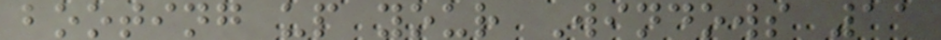booting up your Windows 11
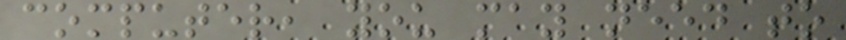computer, you may need to
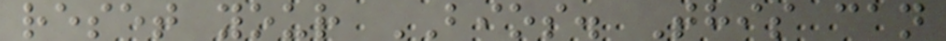reset your BIOS. This can
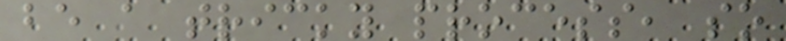be a tricky process, so
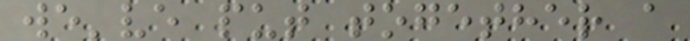we've put together a
